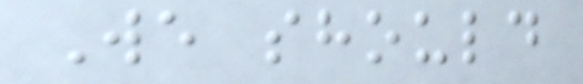We should
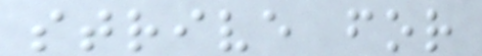strive for
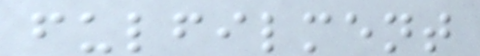fulfilment
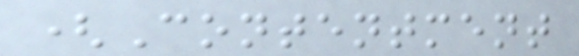(Contentment
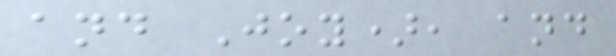and Joy), and
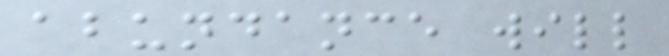abundance will
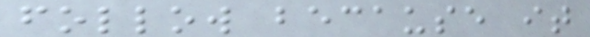follow because it
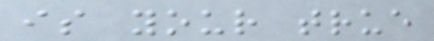is your true
